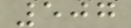507
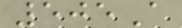505A
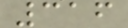316
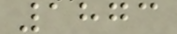1873
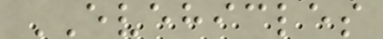EVEHICLES
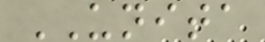UNITA
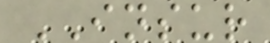INSUR
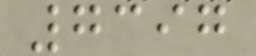7397
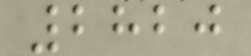2820
